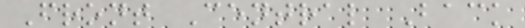Front Central Back
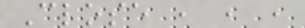Close , , ,
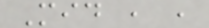Mid , ,
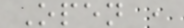Open ,
